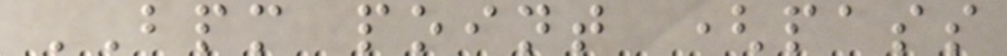BPM point (pass
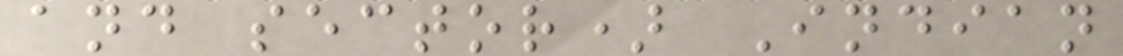and sector) Indian
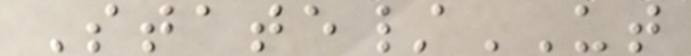State/UT
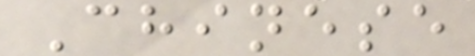Chinese
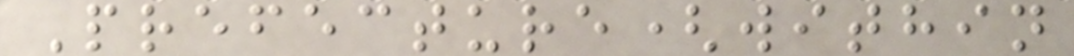Prefecture(within
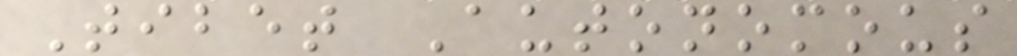Tibet Autonomous
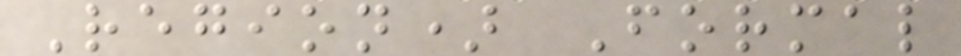Region) Formal
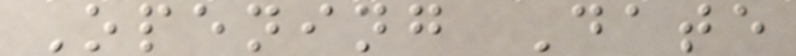Opening Date
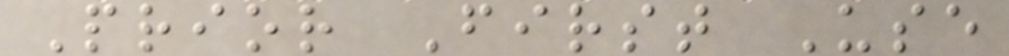Prior First Use
